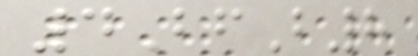4BfB8
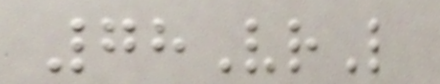78VrL
